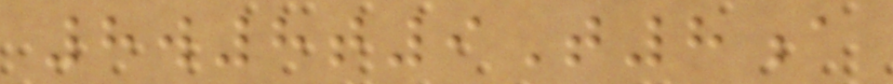8w8t9T8a
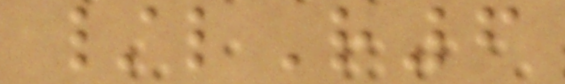/lR6
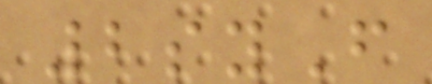2syF
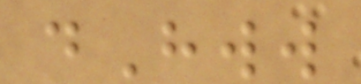dHww
